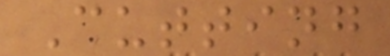Cutting
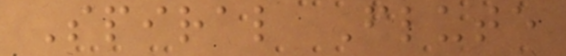Spiral Flute
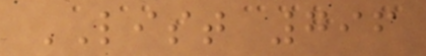LIST 796
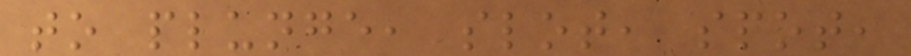to plunge, slot, spot,
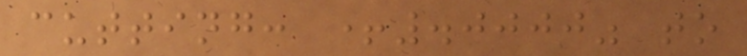cutting: +.0000" to
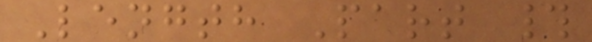Length Part #
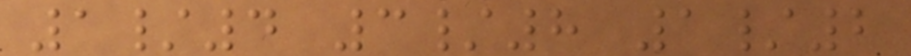1/4 3/8 1/2
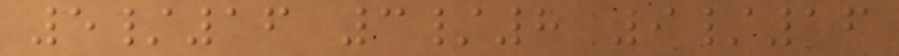5/16 3/8 9/16
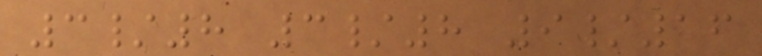3/8 3/8 9/16
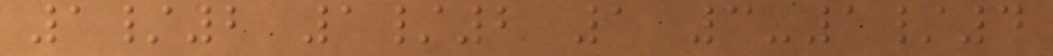1/2 1/2 1 3-1/4
